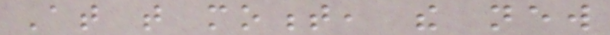At that moment, the new
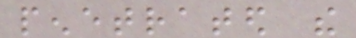penetrated the
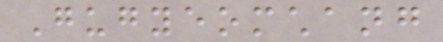Gugyeomchang
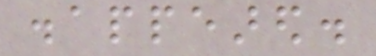disappeared.
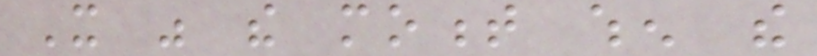It was the moment when the
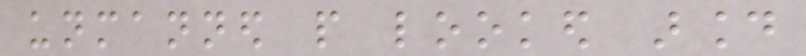unmanned people looked around
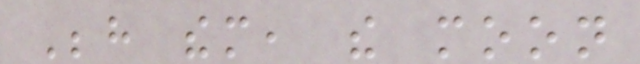Behind them, the moon
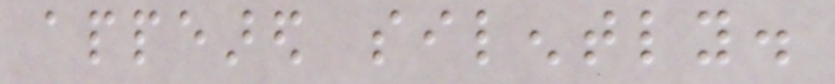appeared silently.
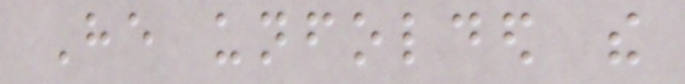He unfolded the
